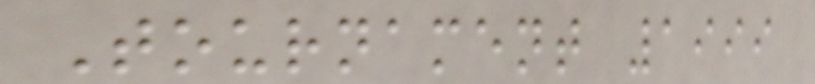Tournament 1999
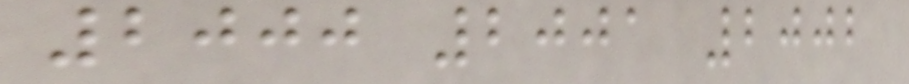2000 2001 2002
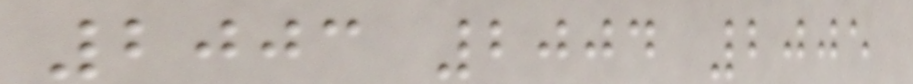2003 2004 2005
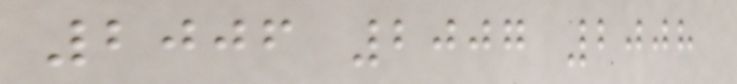2006 2007 2008
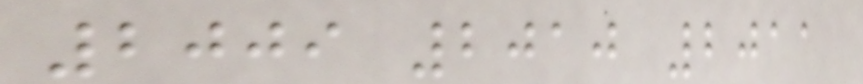2009 2010 2011
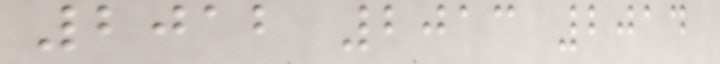2012 2013 2014
